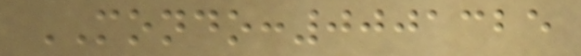MONDO:0001325
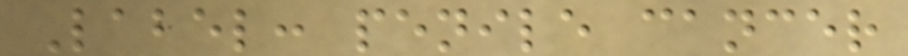Label: penile cancer
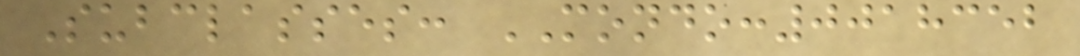Subclasses: MONDO:0018352
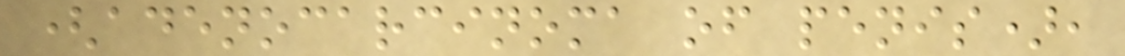(adenocarcinoma of penis),
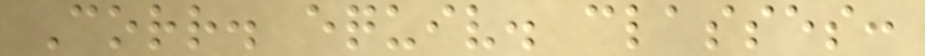Corr. equiv. classes:
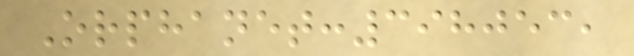Orphanet:398053,
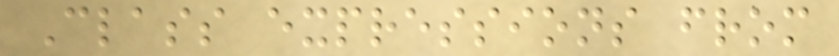Class expressions from
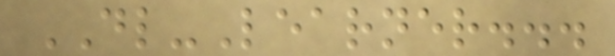DL-Learner...
